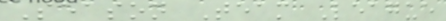Season Team League
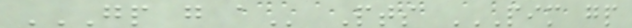GP G A Pts PIM GP
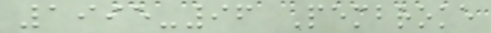1995-96 Pembroke
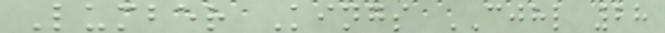Lumber Kings CJHL 28
